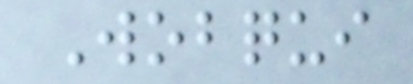Wobqui
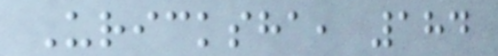Uricksha, 184
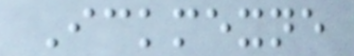Ickmexne
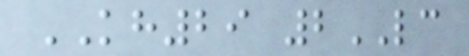KH29 2LC
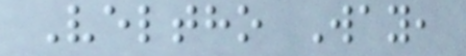Veltho Way,
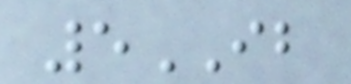5IB
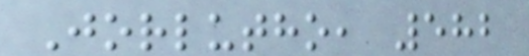Jorlutho, 582
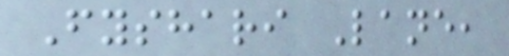Fyshari Lane,
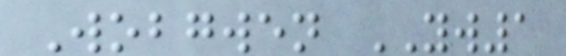Wobgwen YW1
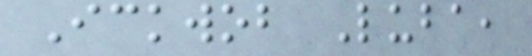Ickwob Luba,
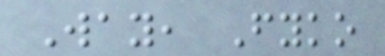Way, Fyko
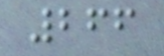266
